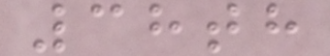38th
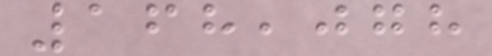168,078
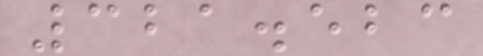321.523
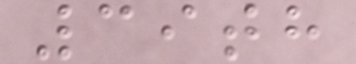39th
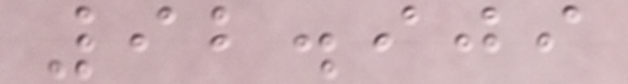92.909
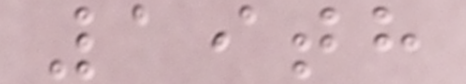19th
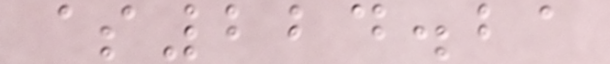$224.21
